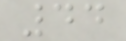44
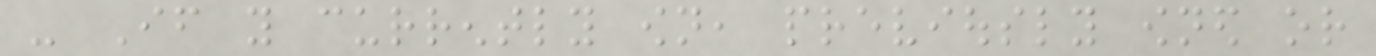- If you currently own, previously owned or
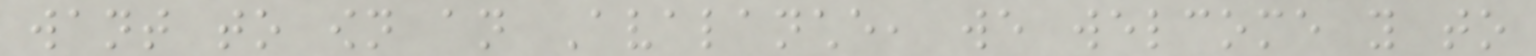want to own an Avalanche, we welcome you to
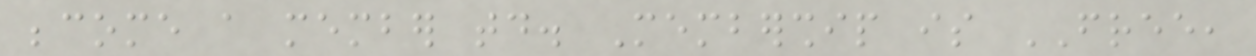become a member today. Membership is FREE,
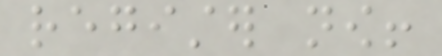register now!
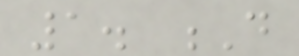1. D
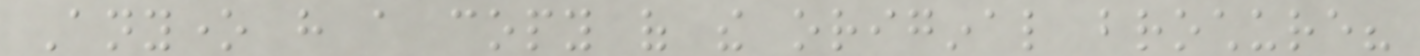Anyone have a copy of the original brochure?
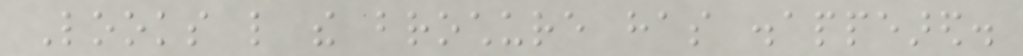Looks like the brochure has disappeared.
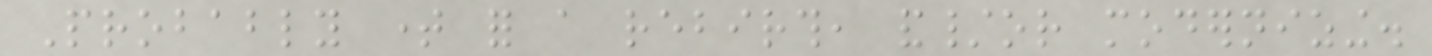Probably time for a rebirth, and/or modernizing.
